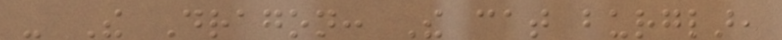- The Dragon: The cat burglar,
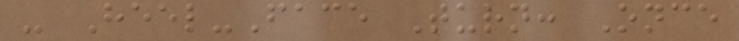- Heel-Face Turn: Once
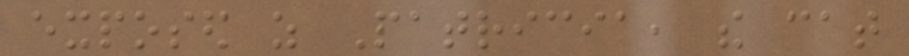exposed as Patricia, the cat
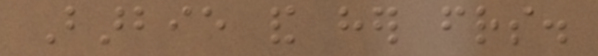Barbie and her friends.
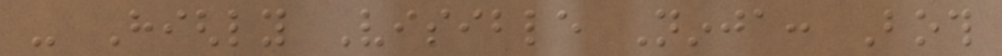- Highly Visible Ninja: Both
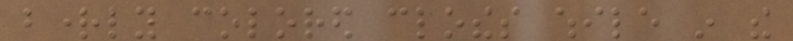brightly colored clothes while in the
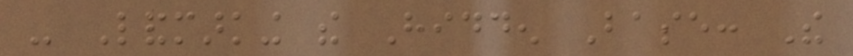- Landmarking the Hidden Base: The
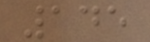145
